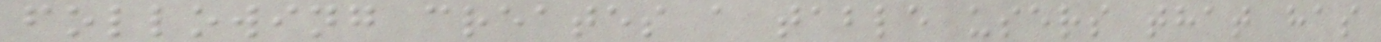following creates a table users that has
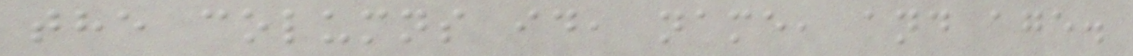the columns id, name, and age.
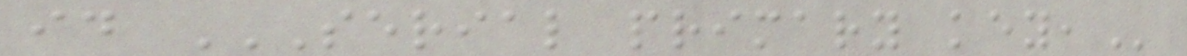id SERIAL PRIMARY KEY,
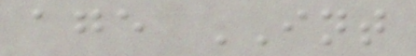age INT
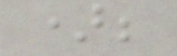);
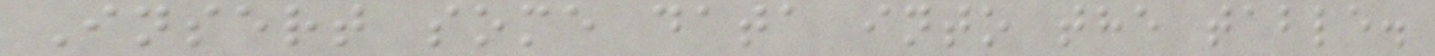Insert some data into the table.
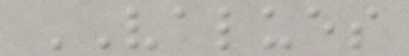VALUES
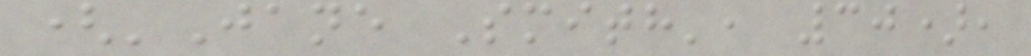('Jane Smith', 30),
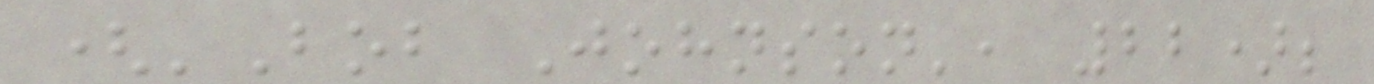('Bob Johnson', 22);
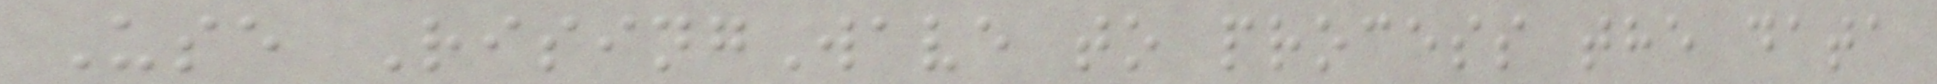Use RisingWave to process the data
